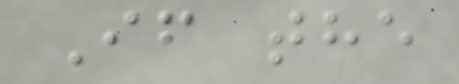If the
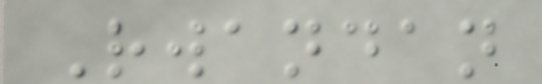Rwandan
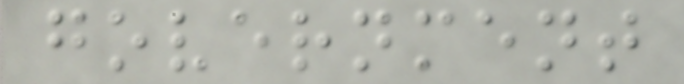government
